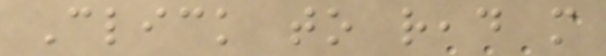Click to read more
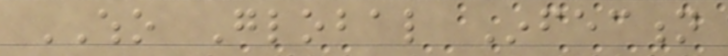WHO Global Infection
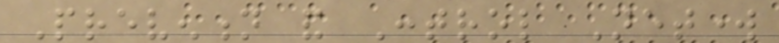Prevention and Control Network
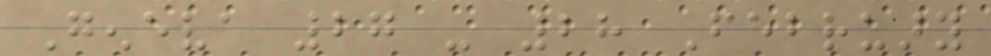Geneva 27 - 28 February
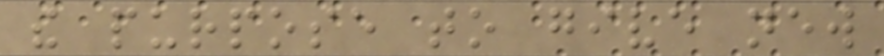the purpose to give new
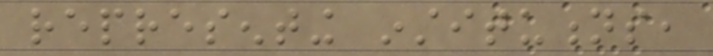representing institutions,
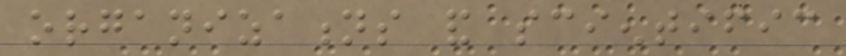organizations and scientific
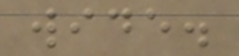wide.
